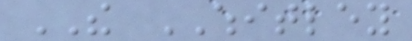THE WHITLEY
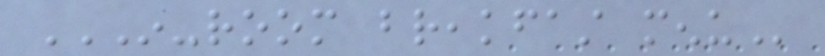IN-ROOM BREAKFAST MENU
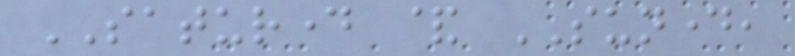SATURDAY & SUNDAY,
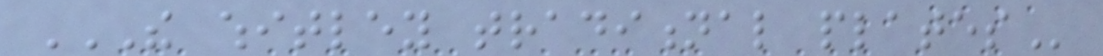THE WHITLEY TRADITIONAL PLATES
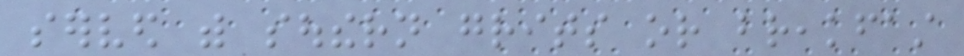served with southern grits or breakfast
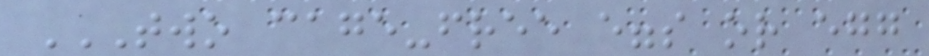TWO CAGE-FREE EGGS OR EGG
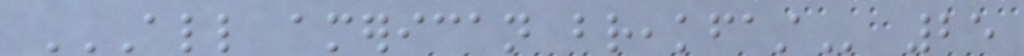ALL AMERICAN BREAKFAST 25
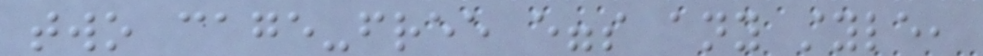two cage-free eggs any style,
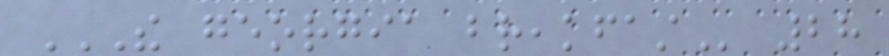THE GEORGIA BREAKFAST 28
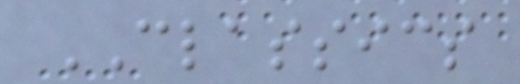CLASSICS
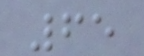65
